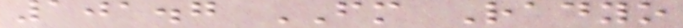101.7 FM Radyo
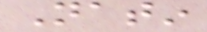Natin
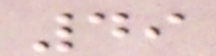49
